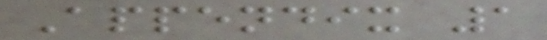Appendix 1
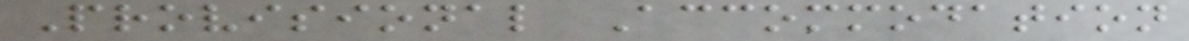Provisional Accommodation
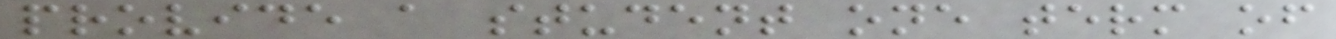provide a student one term of
